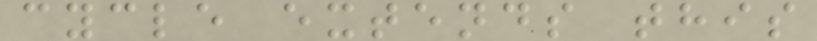cycle extends this
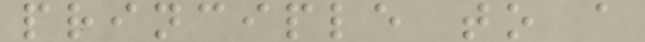principle to a
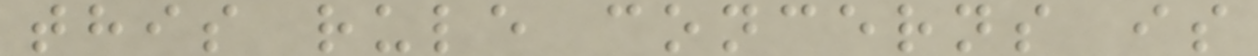this rule concerns is
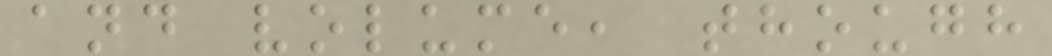and volume, though
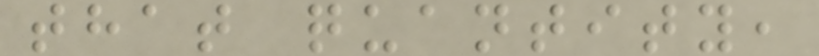that quantity,
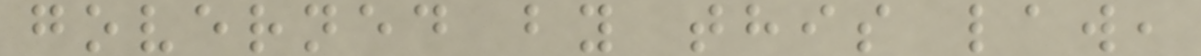governed by this law,
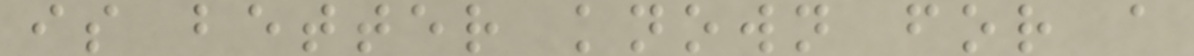is better known for a
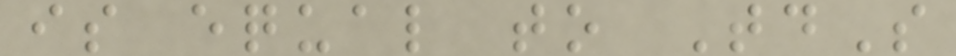is equal to TdS
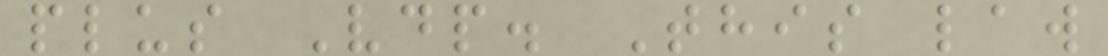plus Vdp. This law
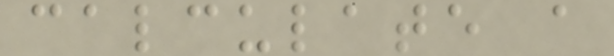calculate a
